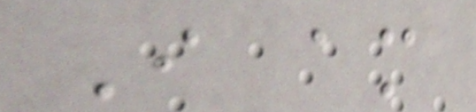I am
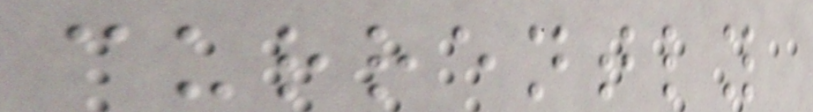currently
